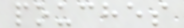pouches
